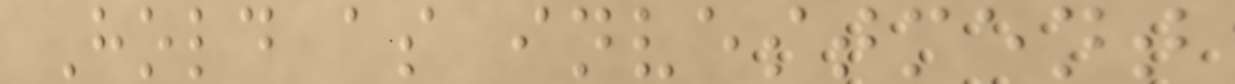Hold as investment
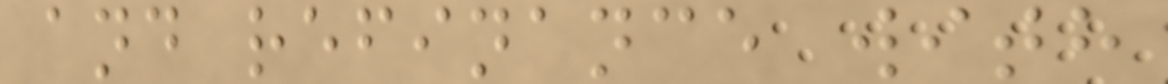and refinance with
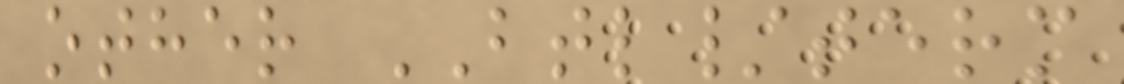other BTL/term
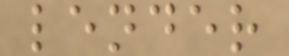lender
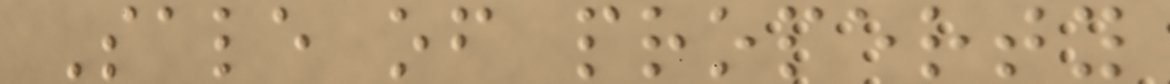Sale of property
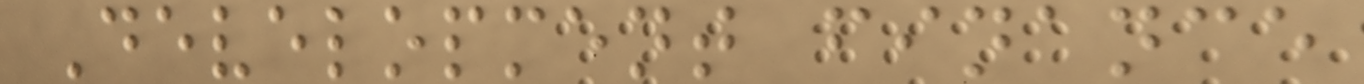Development finance
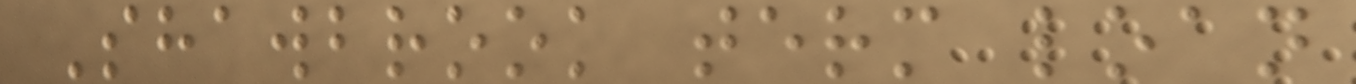Shawbrook term loan
